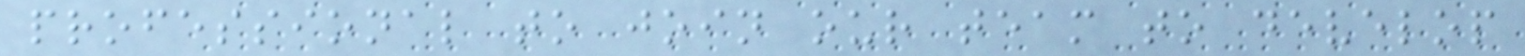professional to join our team to develop
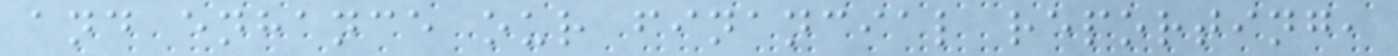and enhance our financial reporting,
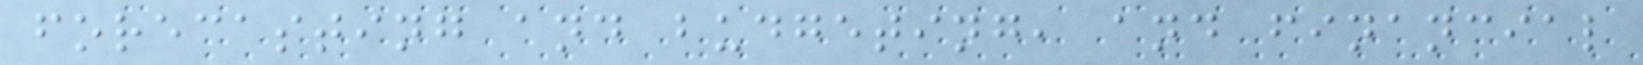forecasting and budgeting, and financial
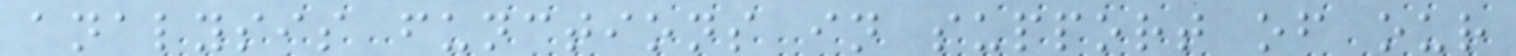analysis functions in support of our
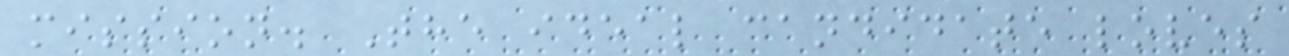mission. The ideal candidate loves
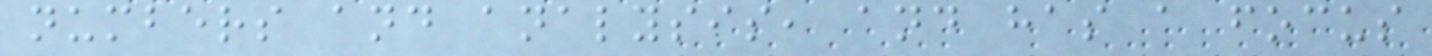numbers and analysis, and has a focus
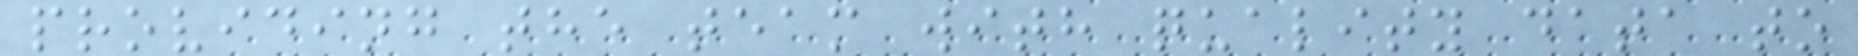providing the team with quality data to
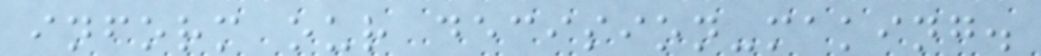inform our decision-making.
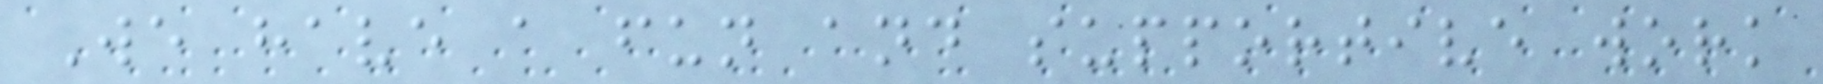We have a fun and supportive work
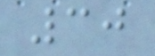30
